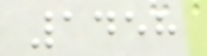1458
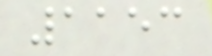1153
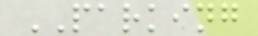PARKING
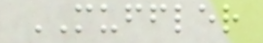MUFFLER
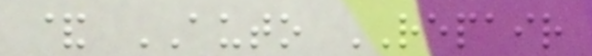& AUTO REPAIR
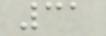31
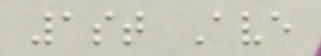1st Ave
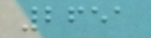2651
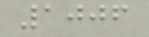1006
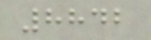8842
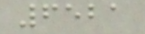6521
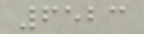6523
